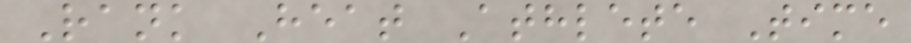Rank Heat Athlete Time
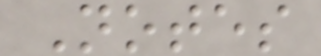Notes
